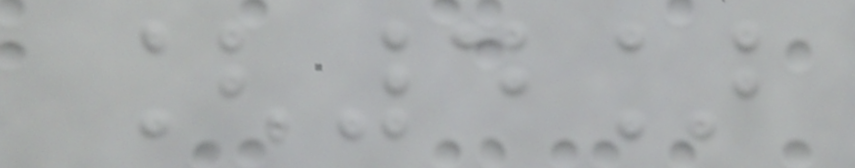[4]
